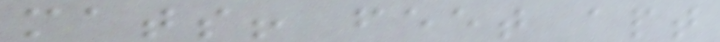mats! feet apt
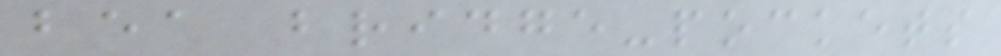bea bridge-pockets
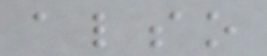also
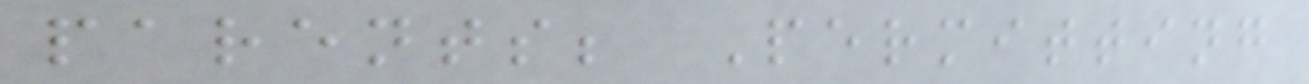parents; Permitting
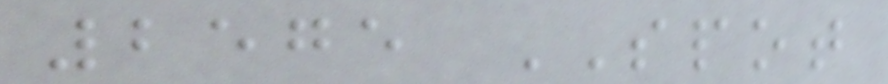2575 SPOT
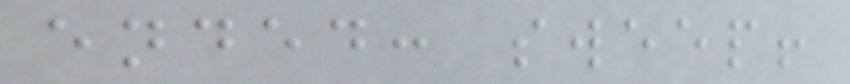ended: sweep!
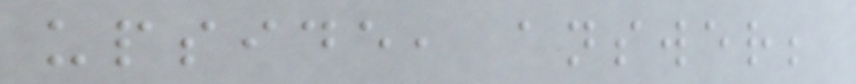upside, answer;
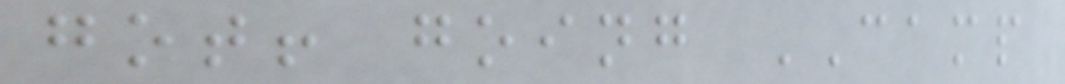got! going CAMP
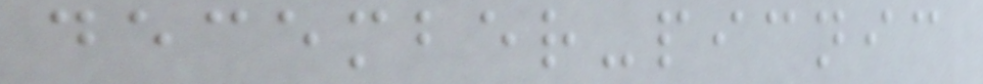december-picnic
